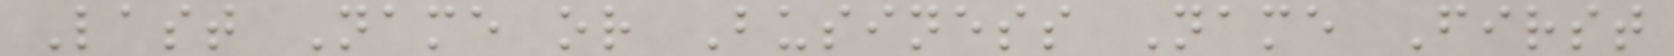Last Name or Business Name First
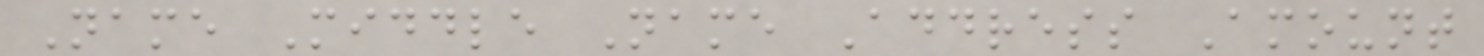Name Middle Name Address Amount
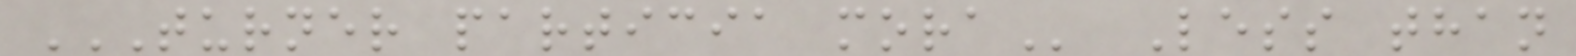TURNER PARTICIA MORA Less than
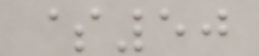$50
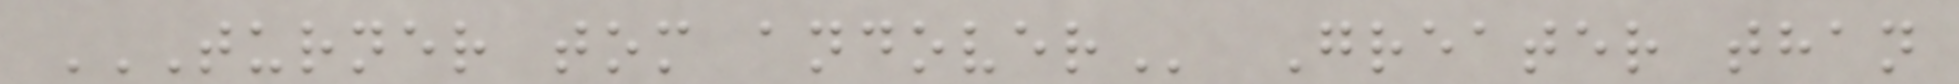TURNER TOM ANDOVER Greater than
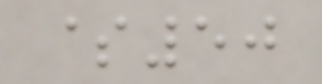$50
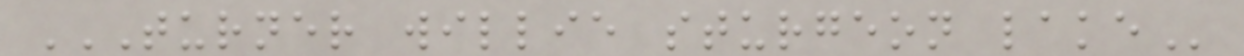TURNER WILLIE STURGEON LAKE
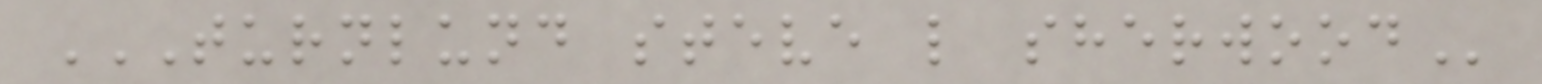TURNLUND STEVE L SHERWOOD
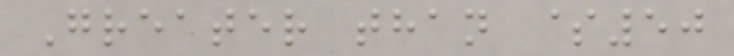Greater than $50
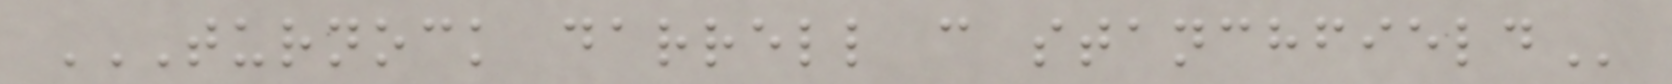TURNOCK DARRELL C STANCHFIELD
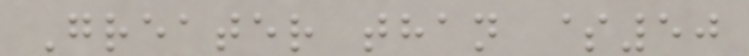Greater than $50
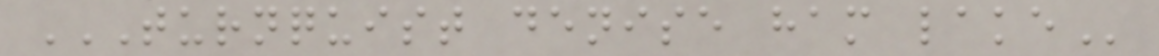TURNQUIST DENISE HAM LAKE
